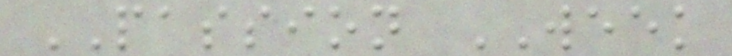PASSION WEEK
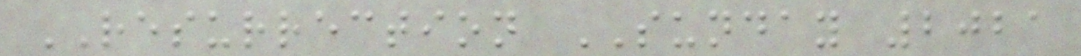RESURRECTION SUNDAY 2021
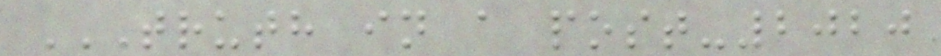TRUTH IN A POST-2020
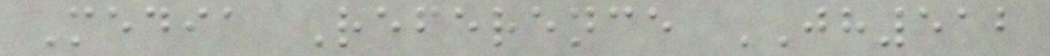Media Reference JH512
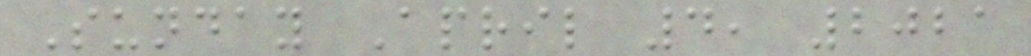Sunday April 4, 2021
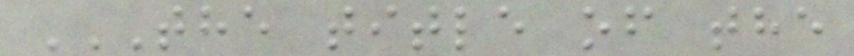THE TITLE OF THE
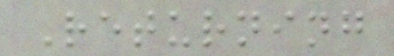Returning
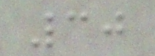30
